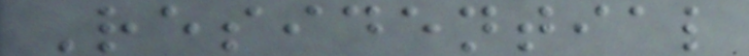Residential
